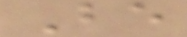Be
